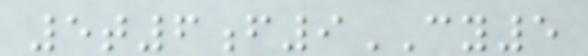5t6f9CY5
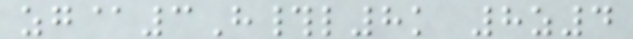zg@3H#l8k 8z4
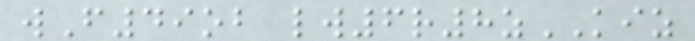wF49ob lw6r8zKIZ
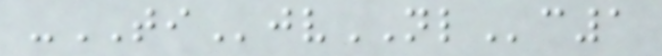-TIjvNLc1
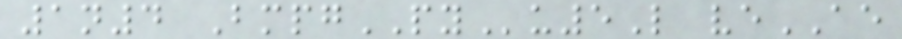1n4 BmpgPYu5L veAE
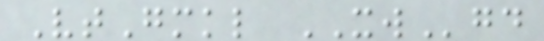VtGmkl XWgd
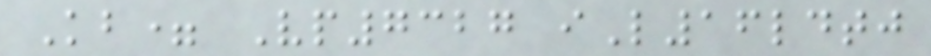Kb= Vp7327 iL16ldtj
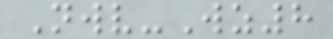Nwv-Wz8
